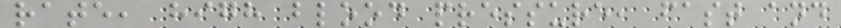rate, high blood pressure, fast and
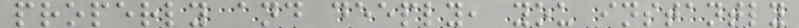properly and deeply, you instantly
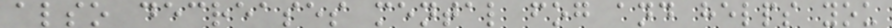also decreases mental fog and helps you
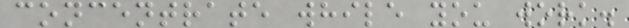concentrate while you work.
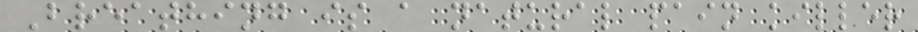Breathing is a natural pain killer
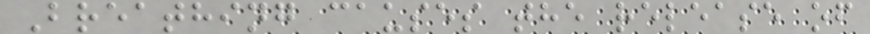Breathing causes the release of
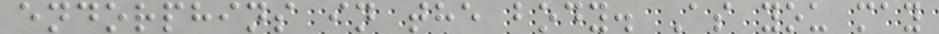endorphins in the body. As you may
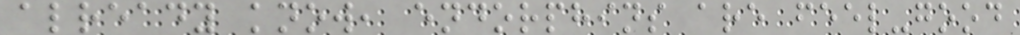already know, endorphins are feel-good
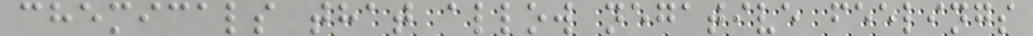chemicals that allow negative feelings
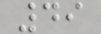49
